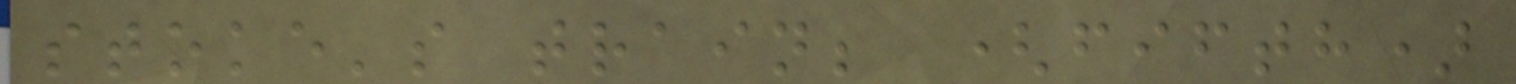stoke's train; (fifth)
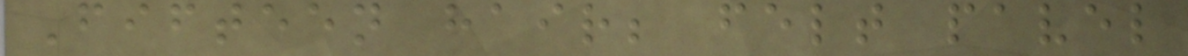Fifteen hair; felt pavel
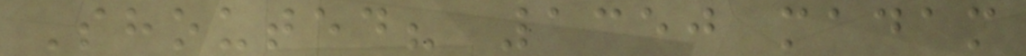Shouted? 1350 madam
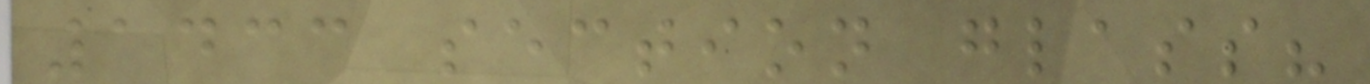1433 section glass?
